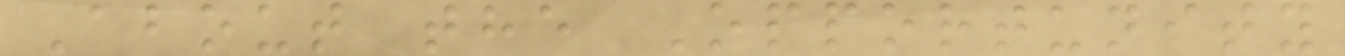About the Opportunity
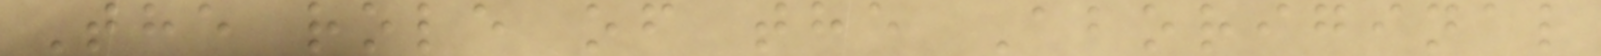The role of the Aboriginal
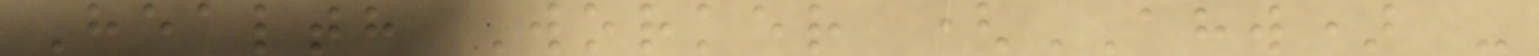Health Worker (AHW) -
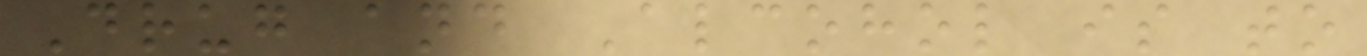Drug and Alcohol is to
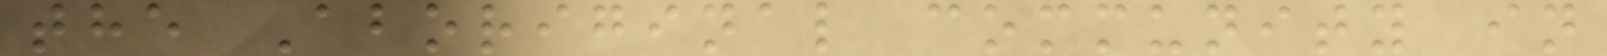the Aboriginal community in
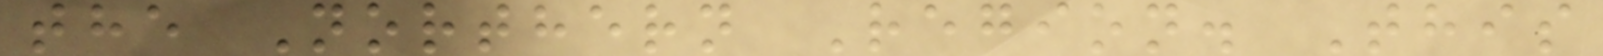the Northern Region. This
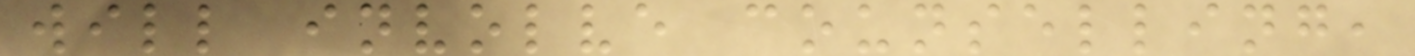will involve counselling,
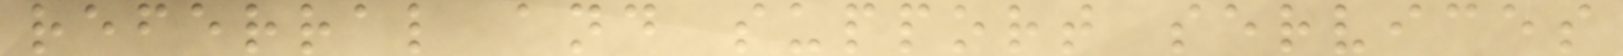referral and support services
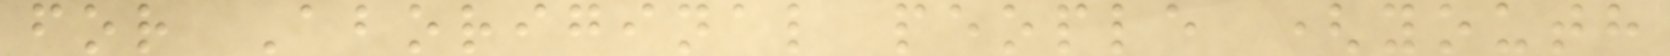for Aboriginal people (youth
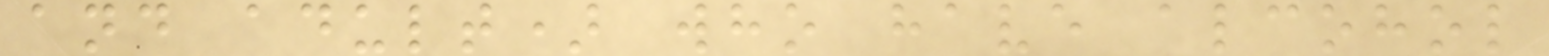and adult) who have alcohol
